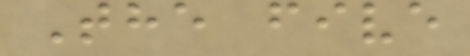The five
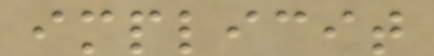implicit
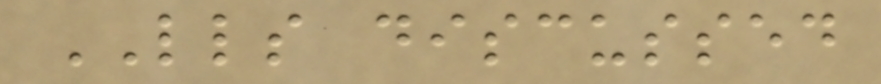LLS discussed
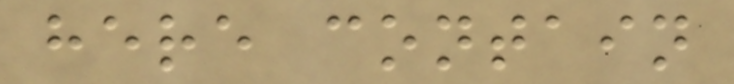here contain
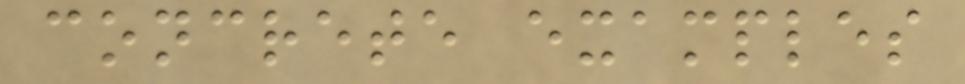concrete examples
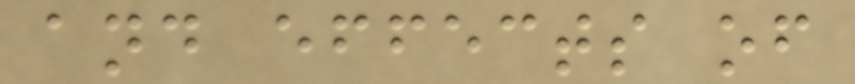and effects of
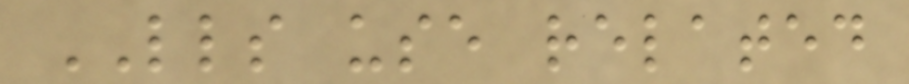LLS use related
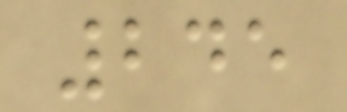245
